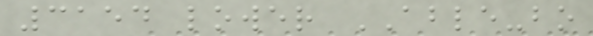3154 lower ABLE-bo
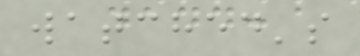watched's
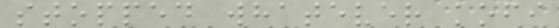stopped whatever kofi
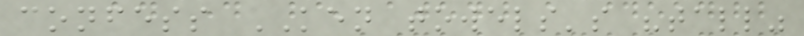confess KEN towels's "tall"
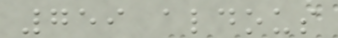759 aldous
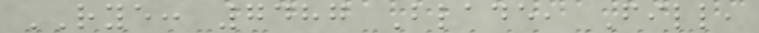RYE: 7487 Blade, Fill,
